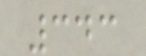343
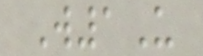W1U
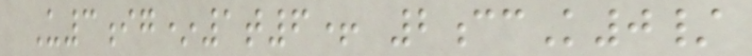U3ig*1t6+ 2ccK0/
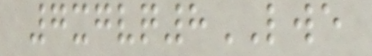7xgvq8LWE
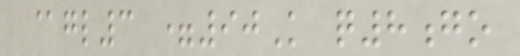@gl3 =90K q8go
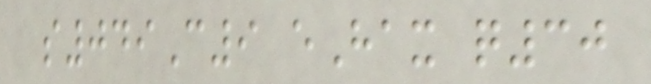s049C9 eHax q30
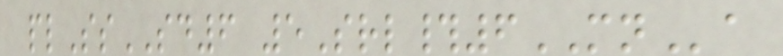plSsSD6 5Srl#6MNa
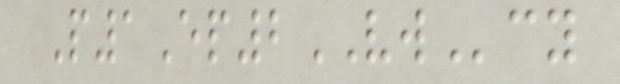P1Ep2VWcy
